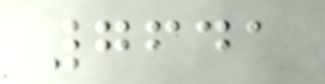7641
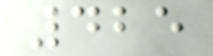425
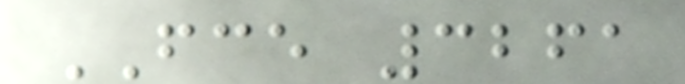FCE 3261
